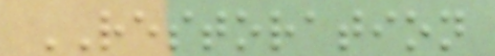RESTORATION
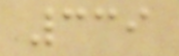339
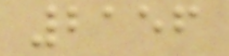2156
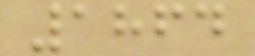1864
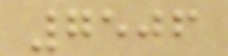7506
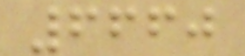6660
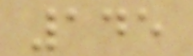145
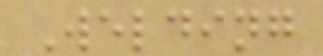Welding
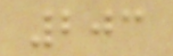203
